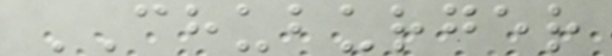CHUBURGER
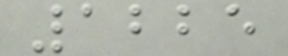1225
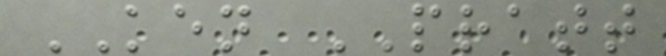KEN PRATT
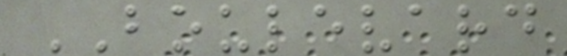BOULEVARD
